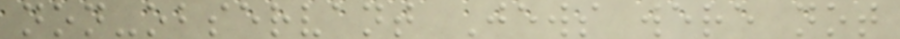non-observant Jews were not
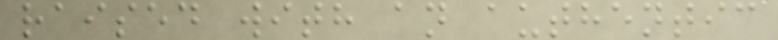raised with an authentic
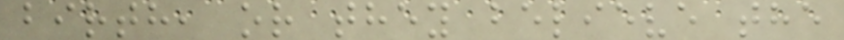birth, or they believe the
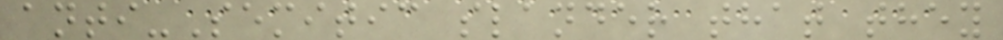anti-Semitic slander that they
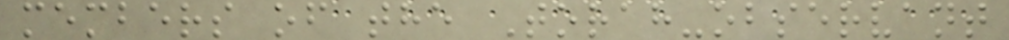members of the Torah-observant
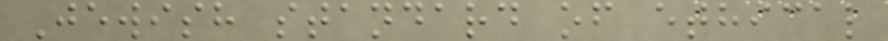Jewish standard of ethical
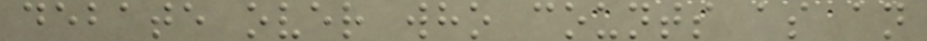debate over who counts as an
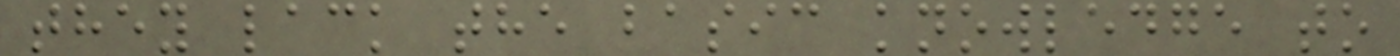they lack the basic knowledge to
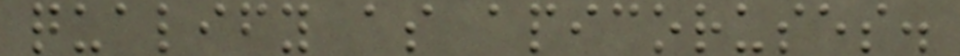qualify as apicoruses.
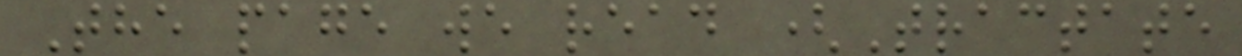The page we read (Tractate
